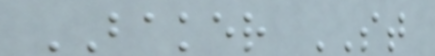BAKER ST
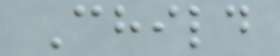Child
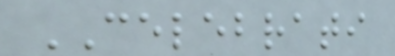CELEBRATI
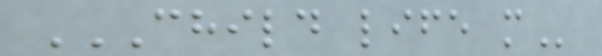CHILD LIFE M
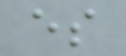es
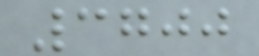3700
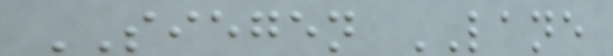SIEGEN LANE
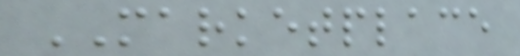MARKETPLACE
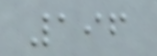196
